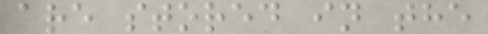are stored in the
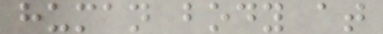human body at
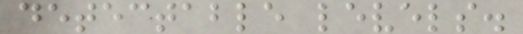detectable levels.
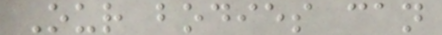Our bodies can
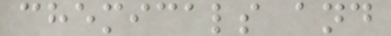chemicals and
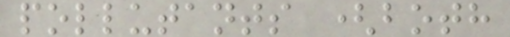pollutants (both
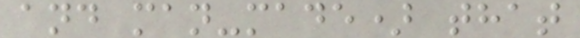and man-made) that
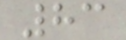83
